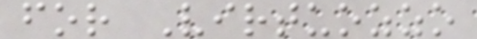for Virtuozzo
